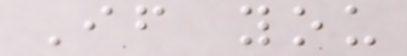If you
